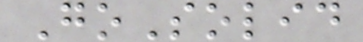GoSolid
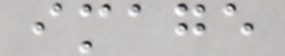image
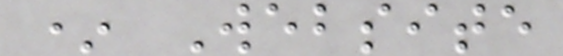* Website
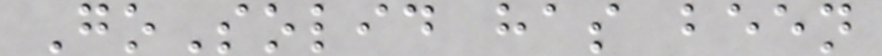GoSolid has been
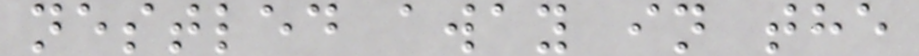nestled away in the
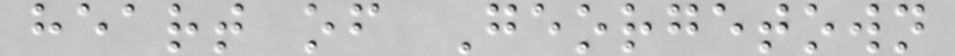heart of Georgetown
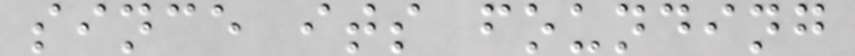since its founding
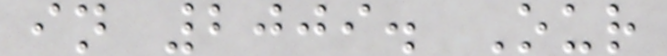in 2009. Our
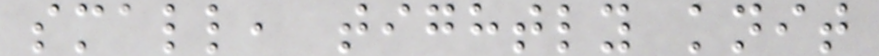small, tightly knit
